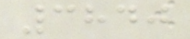3840
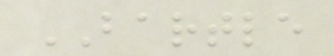BARTLE
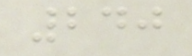240
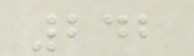242
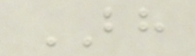BH
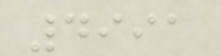4991
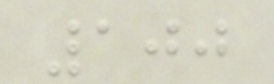100
